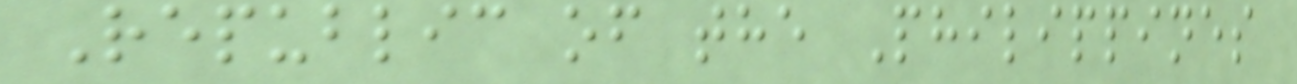Republic of the Philippines
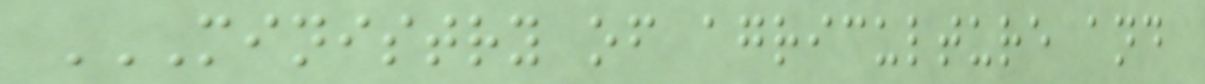MINISTRY OF AGRICULTURE AND
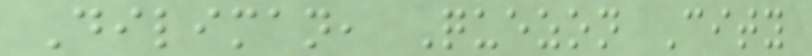Diliman, Quezon City
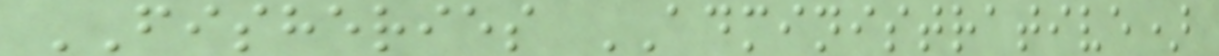FISHERIES ADMINISTRATIVE)
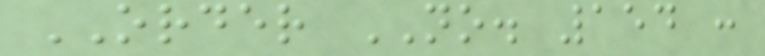ORDER NO. 154 :
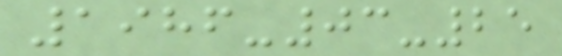1986-03-25
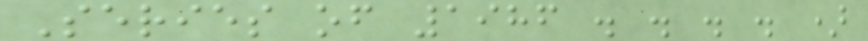Series of 1986 . . . . )
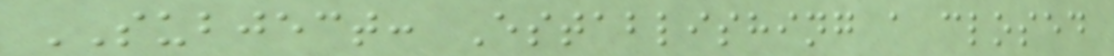SUBJECT: Establishing a closed
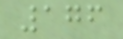176
